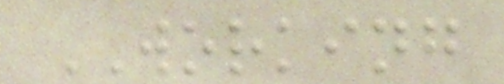WORKING
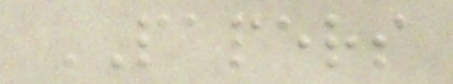PAPERS
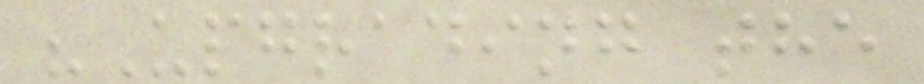"Upgrading the
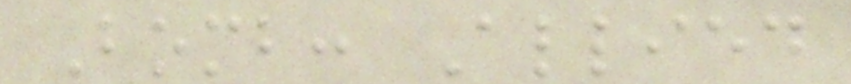Bomb: Allied
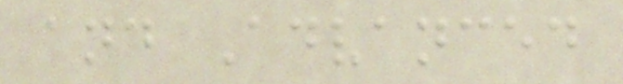and Advanced
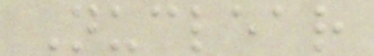Nuclear
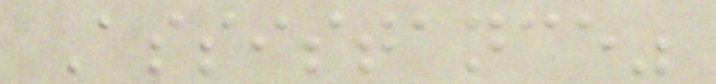Assistance"
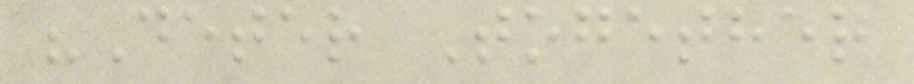"Deter Together
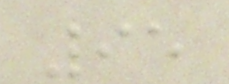95
